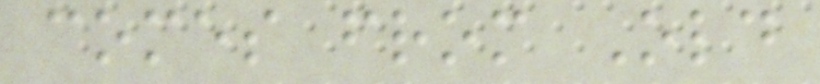comes from Old
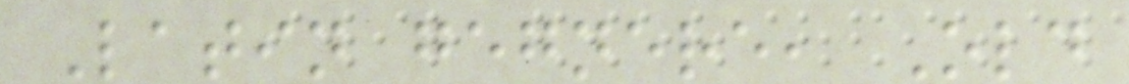Latin gegnere, Old
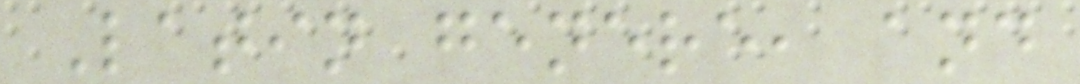Latin genere, and
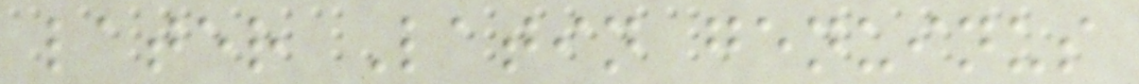later Latin genuinus
